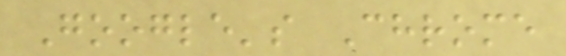Google's Chrome
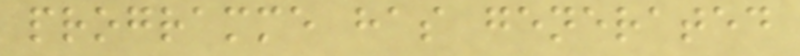programme has generated
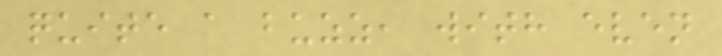quite a buzz, with even
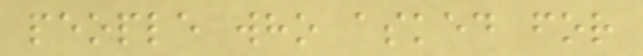people who asked for
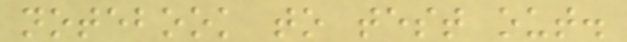notebook to test out.
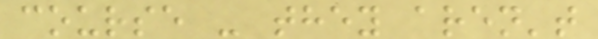course - they aren't
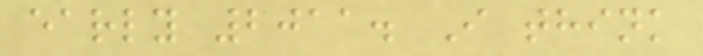early 2011. I think
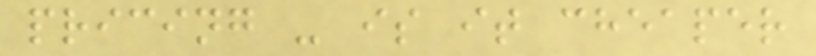pricing - is it cheaper
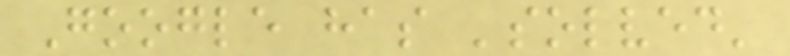Google has 'solved'
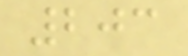203
